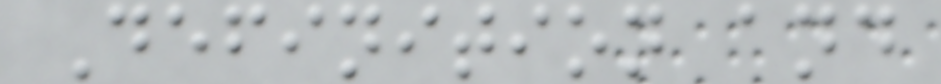Definition and
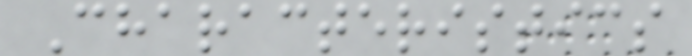Characteristics
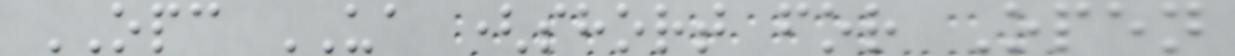OPC UA (short for Open
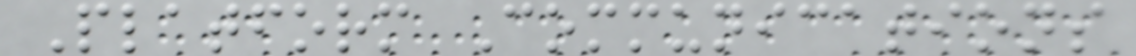Platform Communications
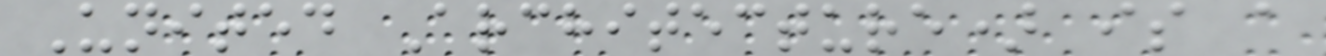United Architecture) is a
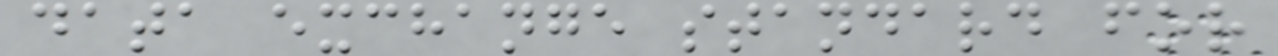data exchange standard for
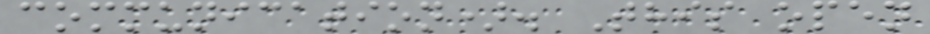communication). This open
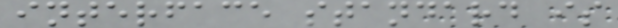interface standard is
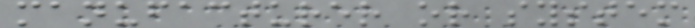manufacturer or system
